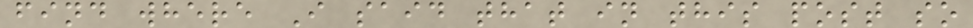find where I said that in this post so
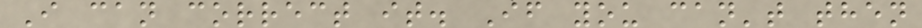I can correct it. If you can't then
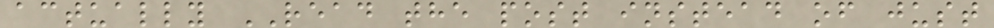actually READ the post instead of just
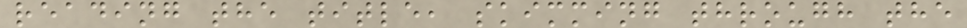reading the title, skimming through the
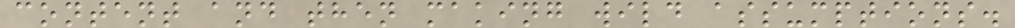content and then making wild assumptions.
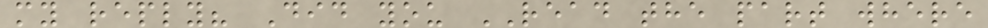my reply? Did you READ the part where
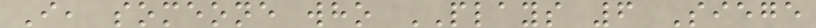I, someone who PLAYS 6 Siege
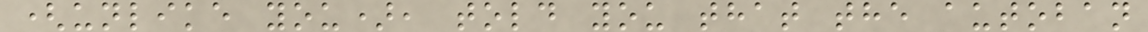(unlike you), told you that the autoban
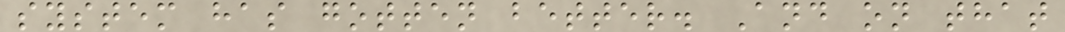system has gotten better. And on that
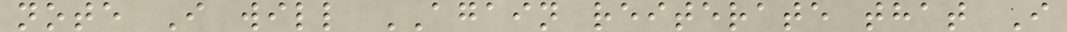note I will AGAIN reiterate that I
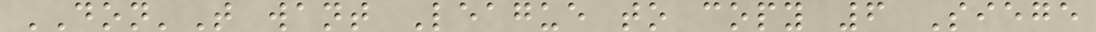DON'T want League to copy 6 Siege
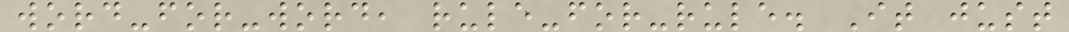word-for-word, rule-for-rule. It just
